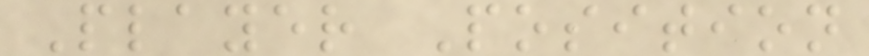Player Position
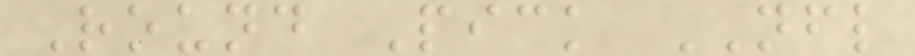Round Pick NFL
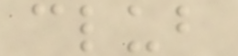club
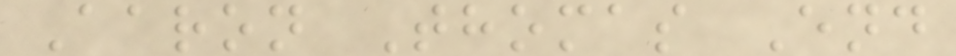Aaron Thomas End
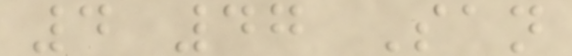4 47 San
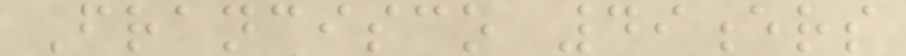Francisco 49ers
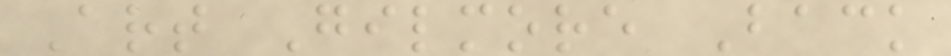Art Gilmore Back
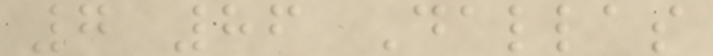7 86 Dallas
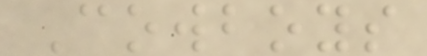Cowboys
